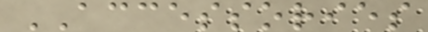ACCESSORIES
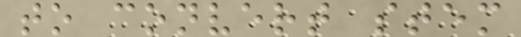to convert stem
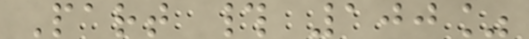Part # 100%
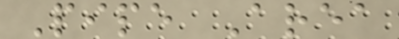Pipe Area
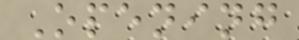Opening
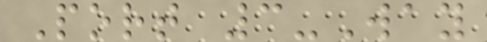Port 3-Way
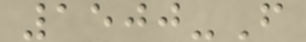1500-F
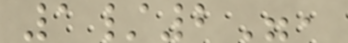1/2",
